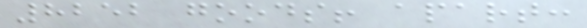8252 goods! apart:
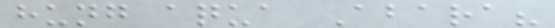hung aqua Abara?
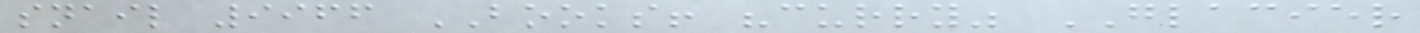snail 9966 BOOKS! "curry" GLACIER
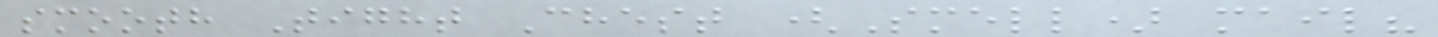smooth Tight Chest (Smell) mail?
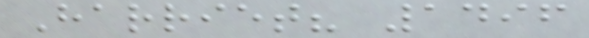Harriet? 1496
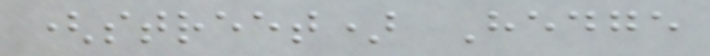(street) Hedge
